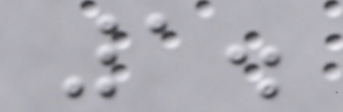1.
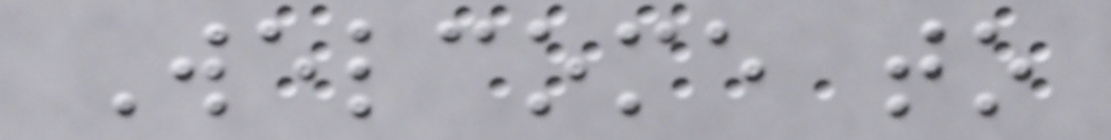Welcome to
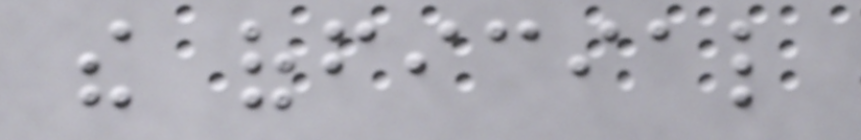the official
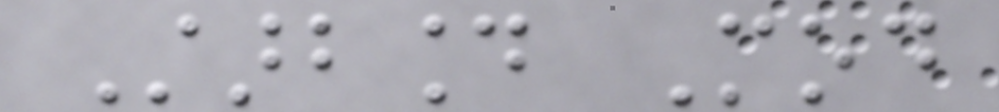Starbound Mod
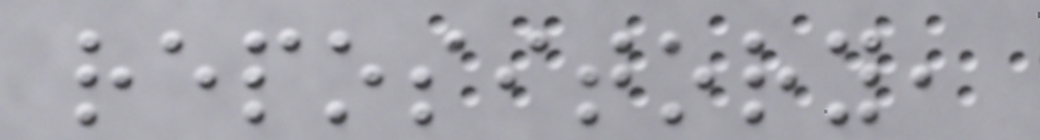repository,
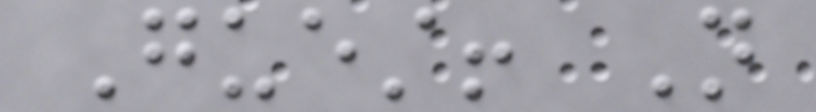Guest! Not
